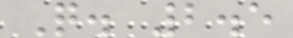Q. 2.5
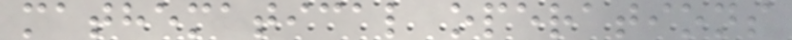mathematical operations
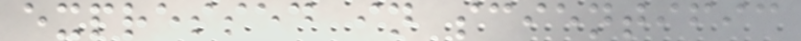expressed in scientific
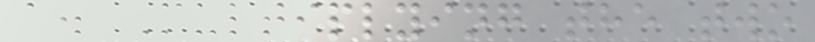a. Multiplying the two
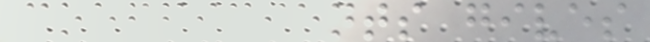coefficients gives
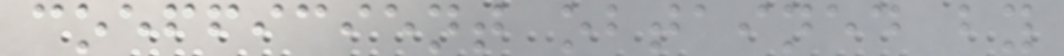coefficient obtained by
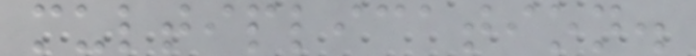multiplication.
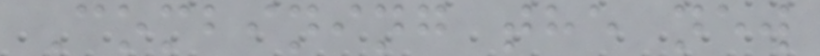Combining the new
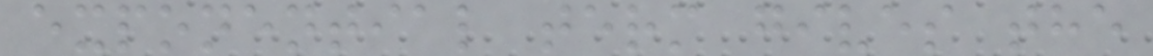exponential term gives the
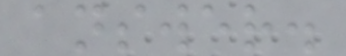answer.
